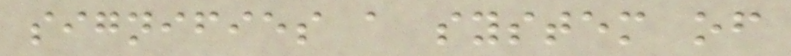signifies a system of
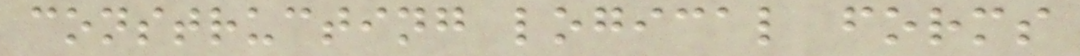constructing logical forms
